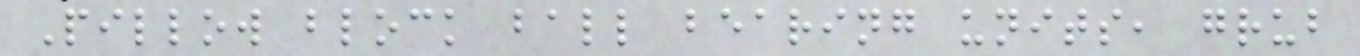Pillow block ball bearing units, grub
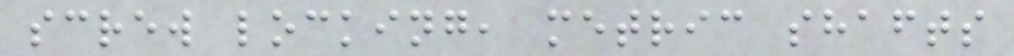screw locking, metric shafts
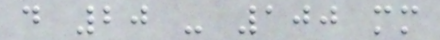d 20 - 100 mm
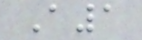A1
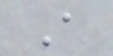A
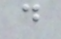d
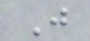J
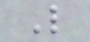L
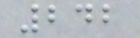242
